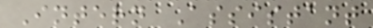Intern Assistant
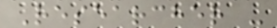Researcher -
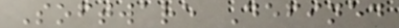Software Defined
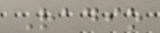Radio
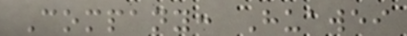Company: Huawei
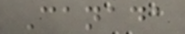Canada
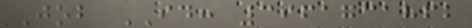Job ID: 3961731862
